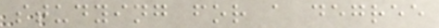studying for a degree
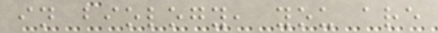in biology, you are
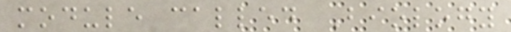module called Biology
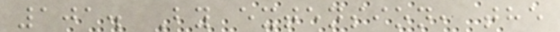101. By extension, the
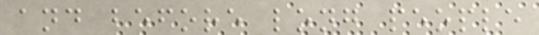and before long people
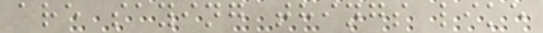are saying things like
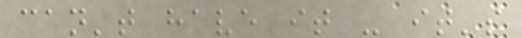can't have it - it's
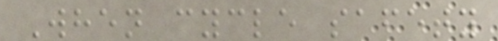When cycle safety
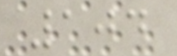104
